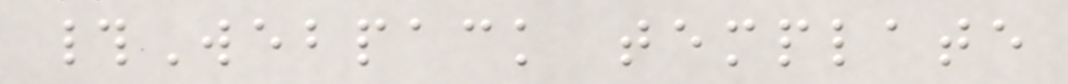#Webpack template
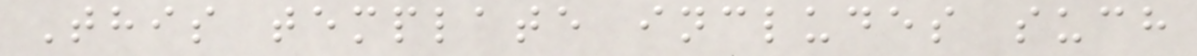This template includes such
